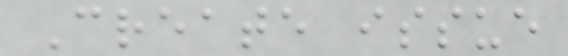Create issue
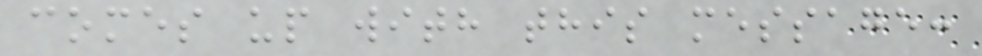comes up with this message:
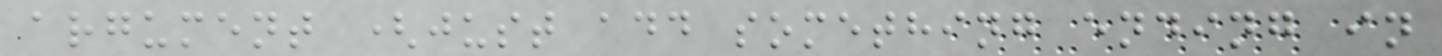argument (just add something ending in
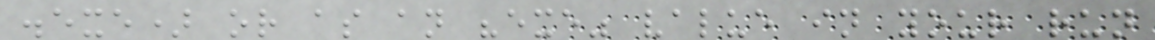.exe) or as an "exe" value in your run
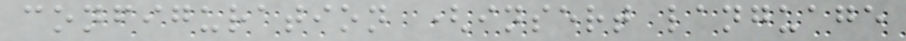configuration (insert language
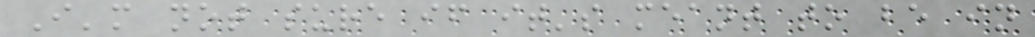I'm not sure if it's meant to be in
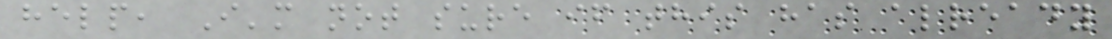help, I'm not sure if this has already
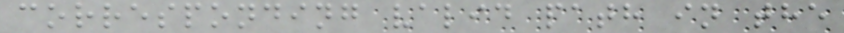corresponding valid path in the
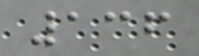136
